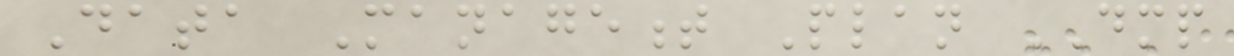Data Management Plan DMP
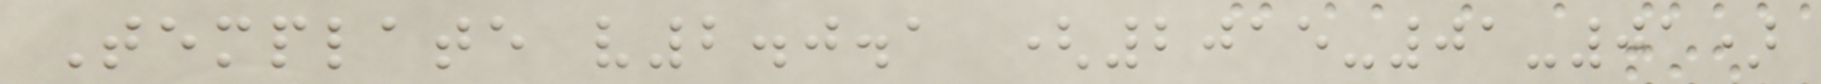Template v2.0.1 (2015-01-01)
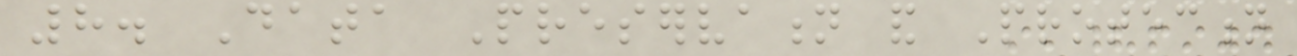8. Data Preservation and Protection
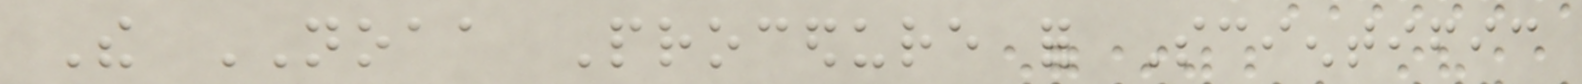The NOAA Procedure for Scientific
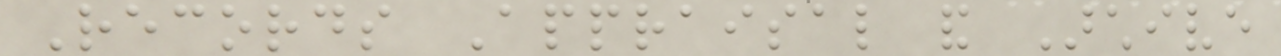Records Appraisal and Archive
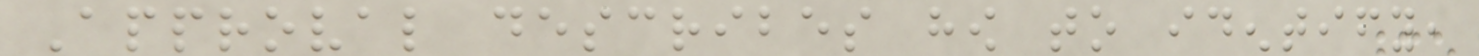Approval describes how to identify,
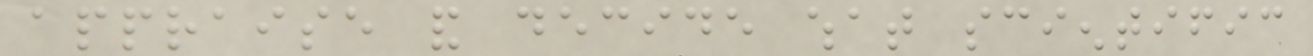appraise and decide what scientific
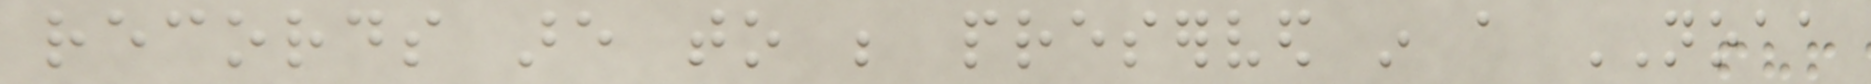records are to be preserved in a NOAA
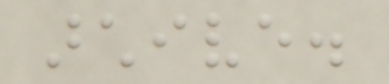archive.
